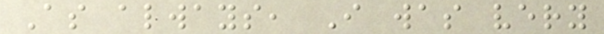As always, I was very
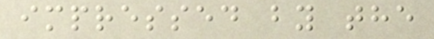impressed by the
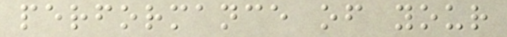performance of your
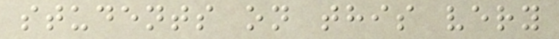students on this very
